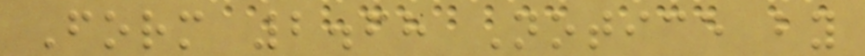Form 2.68 Notice by
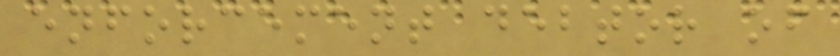enforcement debtor of
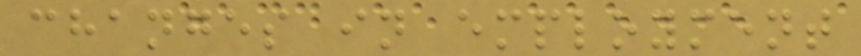changes in employment
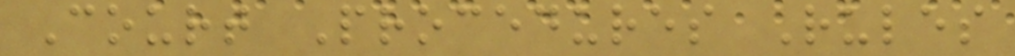Court Procedures Rules
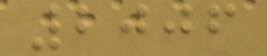2006
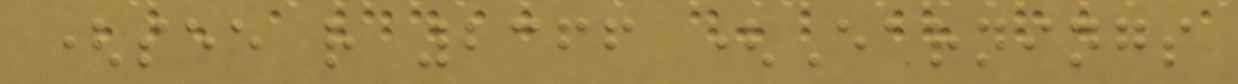(see r 2366 (Earnings
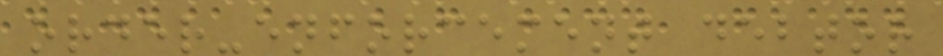order-enforcement debtor
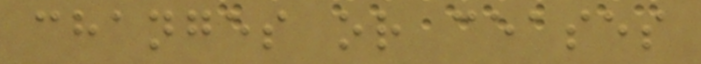changes or ceases
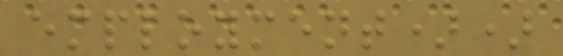employment))
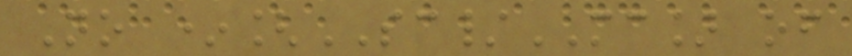No *[SC/MC] of
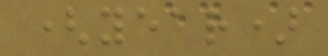(year)
